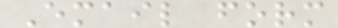Email form
